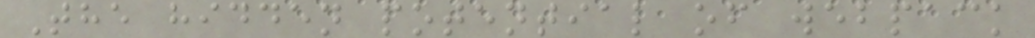The hidden potential of webpack
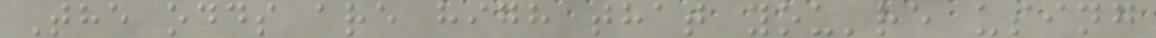The odds are high that you're using
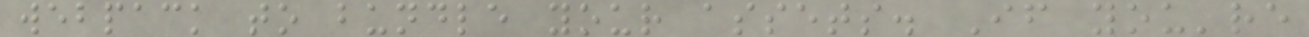webpack to bundle your assets. If you're
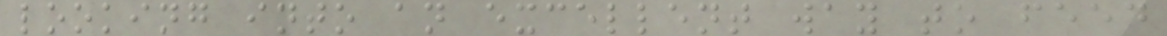looking into an excellent way to feed
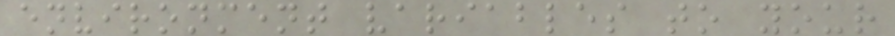environment variables to your
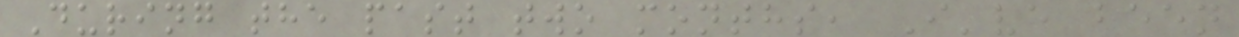During the past two months, I've been
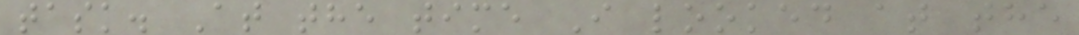task. At the time I looked at the
